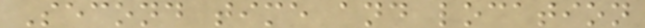Second time and location
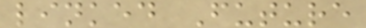linked Future
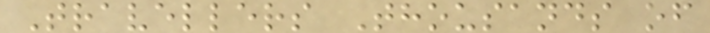Travellers Thousands of
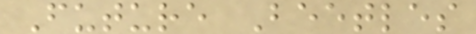Future Beetles
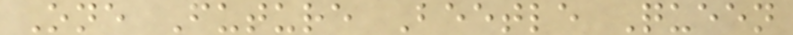One Future Beetle Queen
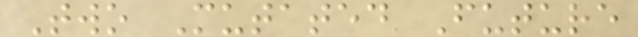Two Mutated Future
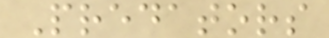Predators
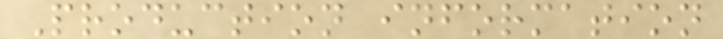Production information
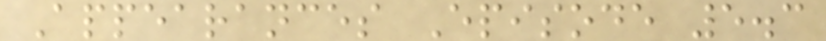Appearances Episode 5.3
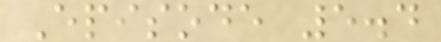Episode 5.4
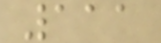111
